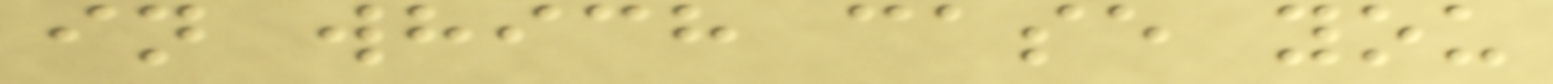in which case you
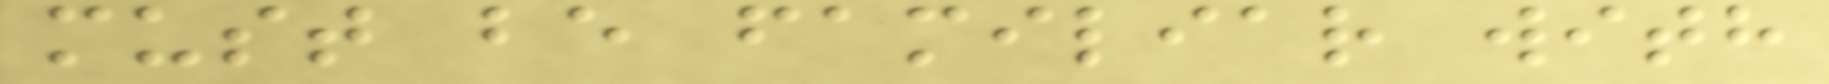must be familiar with
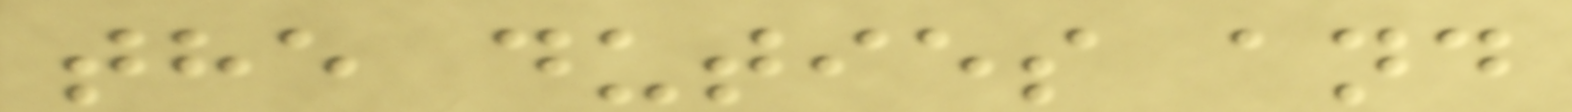the duties and
